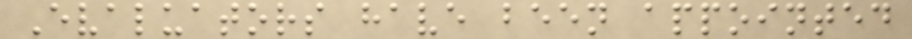Evaluators have been appointed
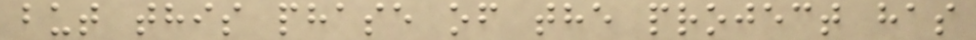but this phase of the project has
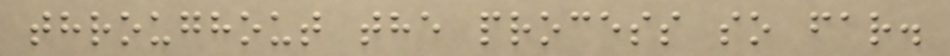throughout the process so far.
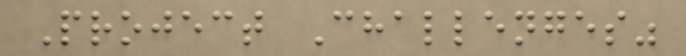Project Challenges"
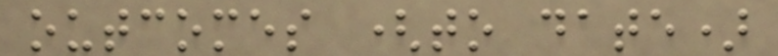outcomes (to date)
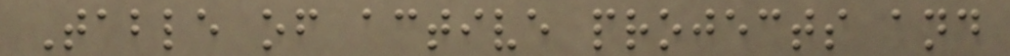Table of active projects and
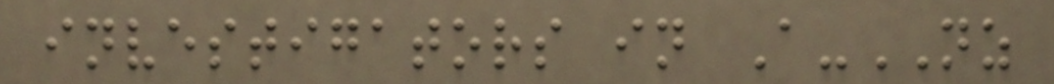investigators in A-NZ
